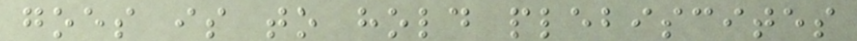goes is to hold plebiscites
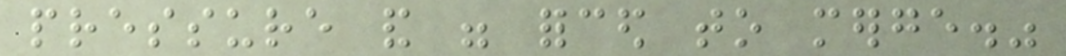pressure and were forced to merge."
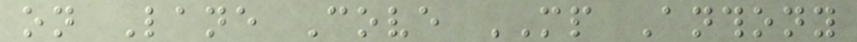on Lane Cove MP Anthony
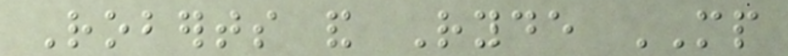Roberts and Ryde MP
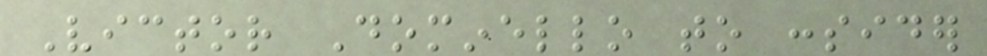Victor Dominello to consider
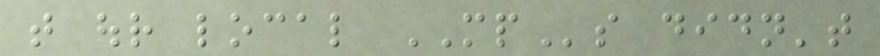that our local MPs didn't
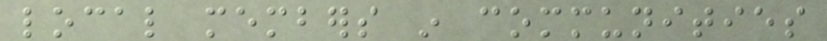local members in communities
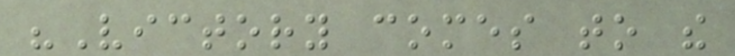"Victory comes to the
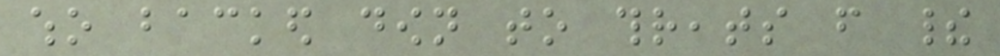who backed down to threats from their
